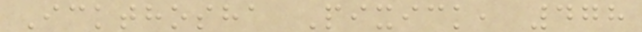Ickthosha Pixick, 478
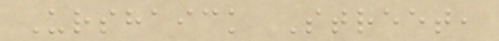Urshaick Street,
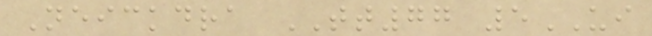Neickdra TT77 5UI
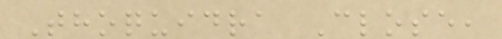Thoquidra Close,
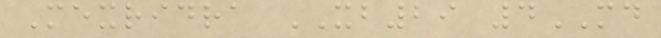Mexridra XB29 4MD
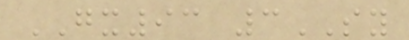GX93 3SY
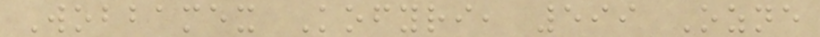Wobbamex Kofyri, 599 Ozne
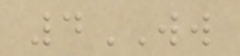4WW
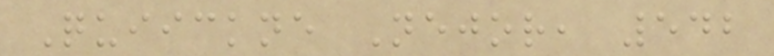Quiickne Nejor, 542
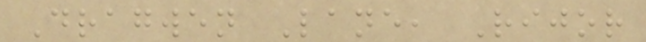Dragwen Lane, Rijor
